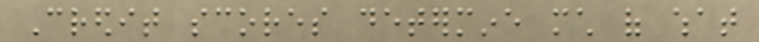Credit scores determine much of what
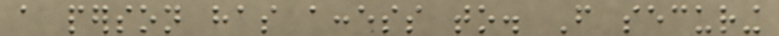a person has access to. From securing
